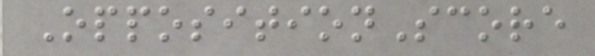OppositionScore
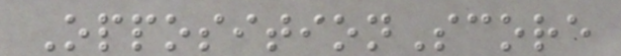OppositionScore
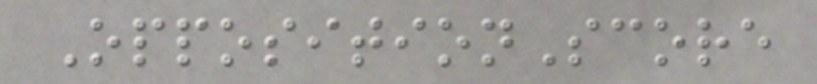OppositionScore
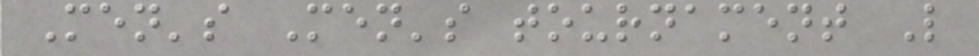Men's Men's tournament L
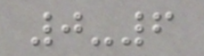0-6
